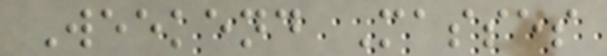Weekend Masses
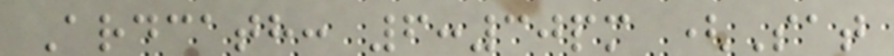Ardcath: 6:30pm (Sat
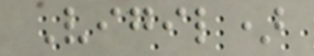Vigil)
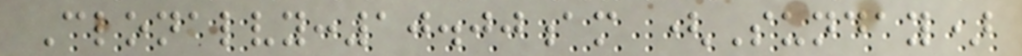Clonalvy:10.00am (Sunday)
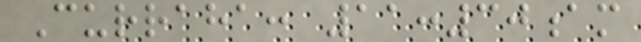Curraha: 11:30am
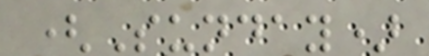(Sunday)
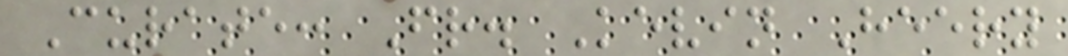Curate: Fr. Kevin Heery
